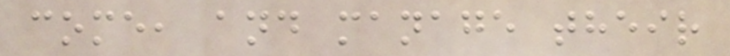come, and manage their
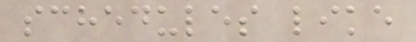schedules like
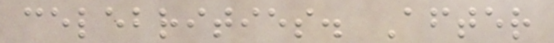celebrities. After
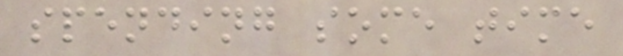spending some time
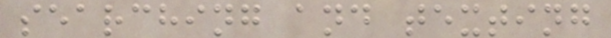searching and texting
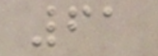61
